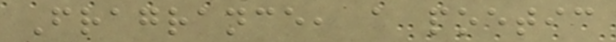Fragrance, a poetic
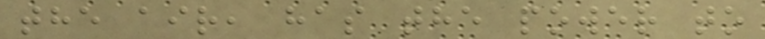the air, has the power to
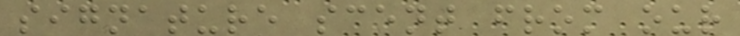signature scent from our
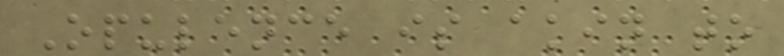Opulence is akin to
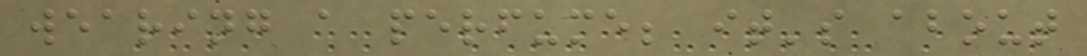wearing a perfume; it's about
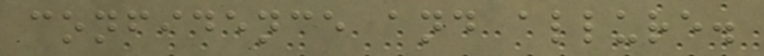confidence and allure.
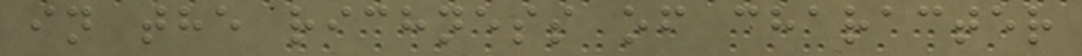in the richness of character
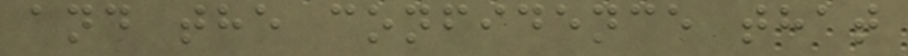and the confidence that
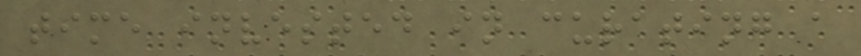time invested in curating a
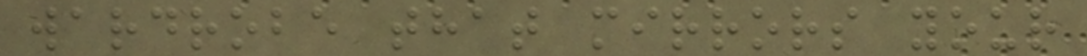wardrobe that mirrors your
